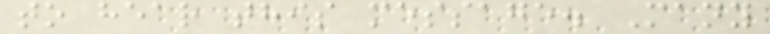to hear this message. Many
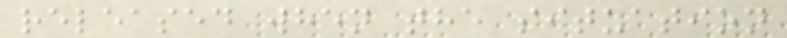released when the situation
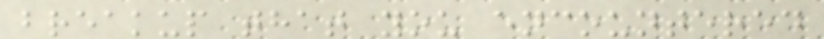breakup that you encountered
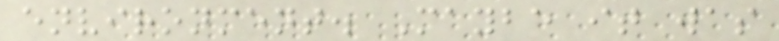environment. Maybe it was
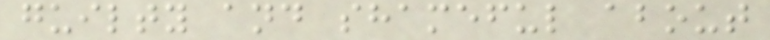guilty and shameful about
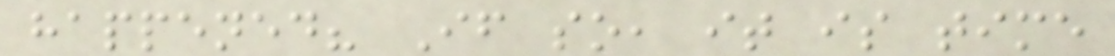happened? If so, it is time
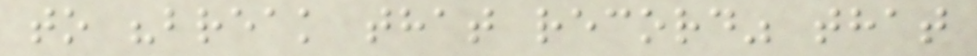to "break that record" that
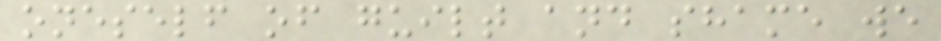oneself of guilt and shame we
